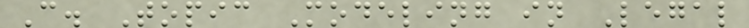C. Topic Modeling in Legal
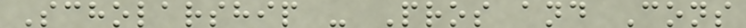Scholarship - Pros and Cons
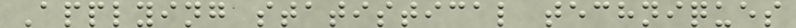Applying statistical techniques
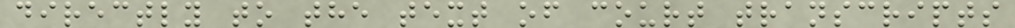directly to the text of court transcripts
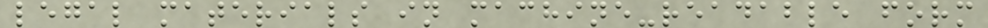legal materials in machine-readable form
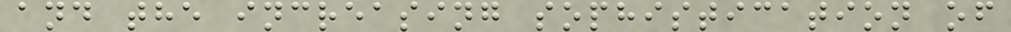and the increasing sophistication of
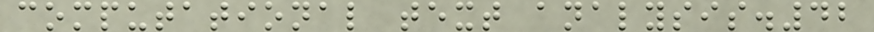computational text analysis.42
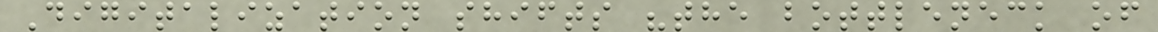Digitalization shifts "the bottleneck of
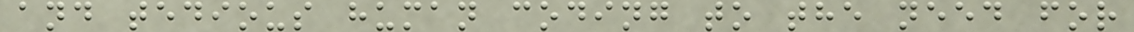and tedious human coding to the need for
